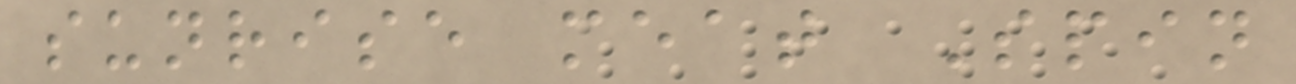sunrise meat Spin
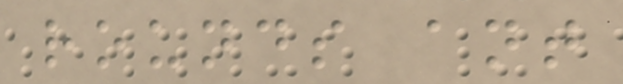rounds ant
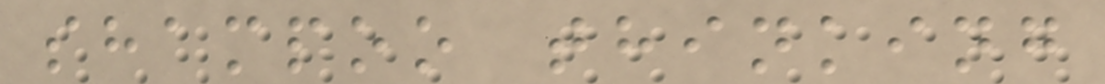shampoo thinking
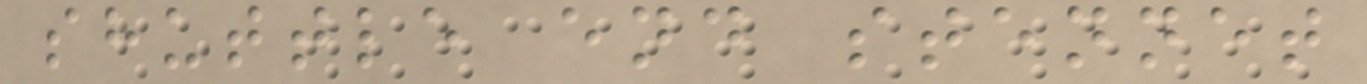shuttle end stennet
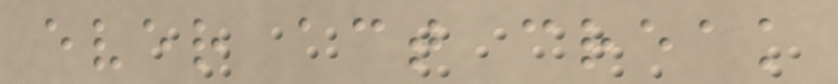ever act creak
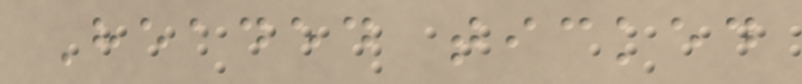Headed ticked
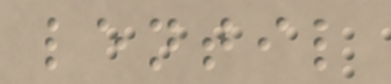lentil
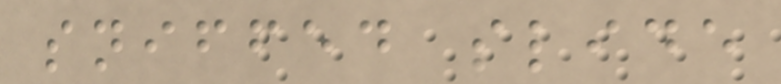sniffed slide
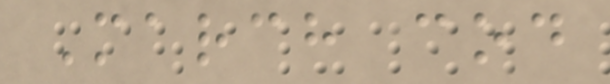March cod
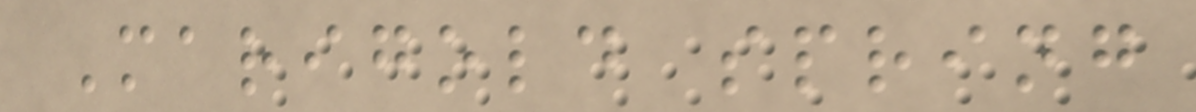Marigold spring
